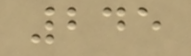245
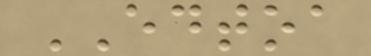EDTOA
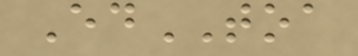EdTOA
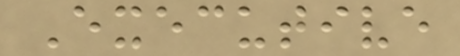Executive
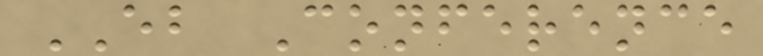EB Conference
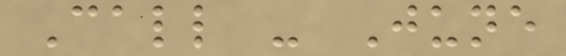Call - June
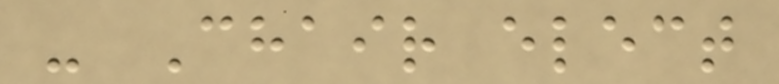- Chair elect
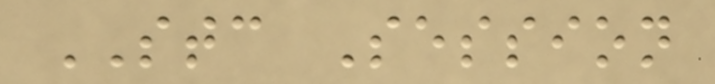STC Session
